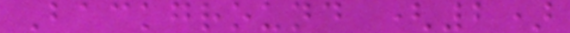Background (2)
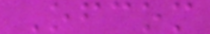Ofcom
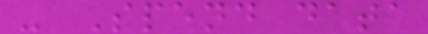- Spend data
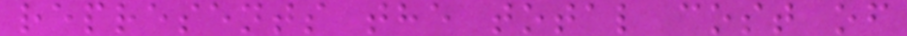represents the total cost of
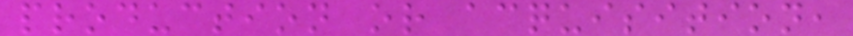production or acquisition,
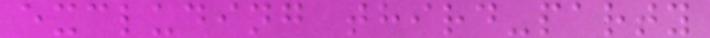excluding third-party
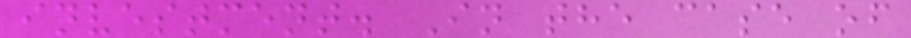investment. In the case of
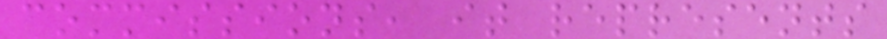commissions, it represents
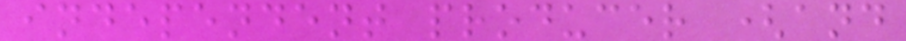independent producer (and
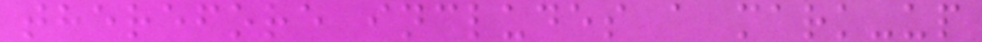therefore includes a mark-up
